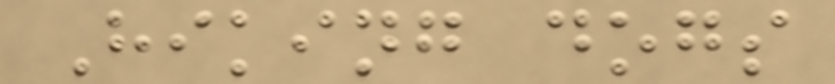Hiking dogs
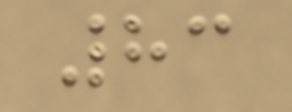83
